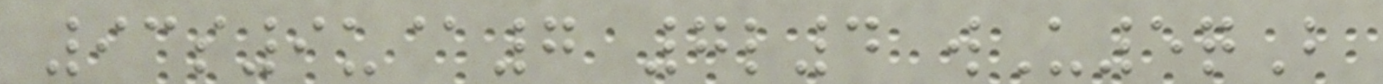93s9u@7 7l4 wU5qB
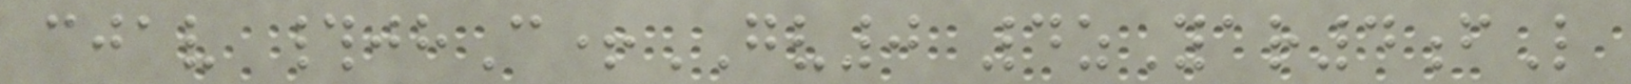cjav #jhC+GV0 4zYar4fL
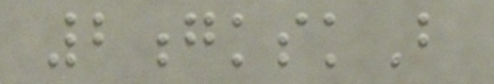2gkskB
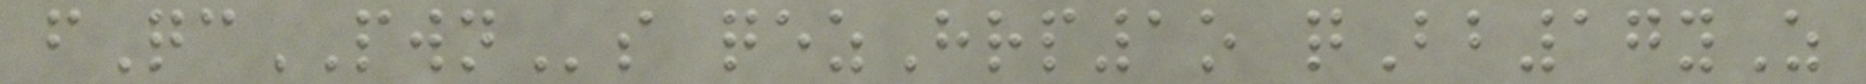fQcPWNs qezHrp1o qBb17yZ
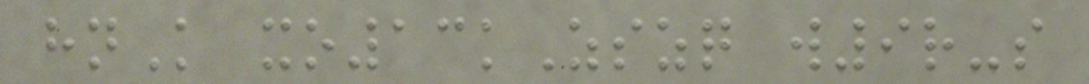hnK xo13kZszq w9r-s
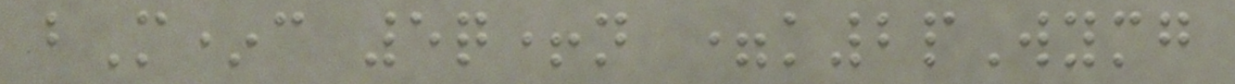bM*c 5q+n =k2pWymg
